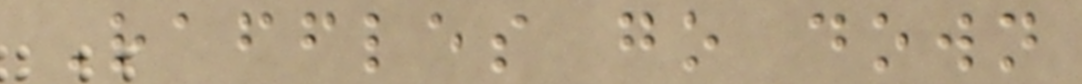Raffles go down
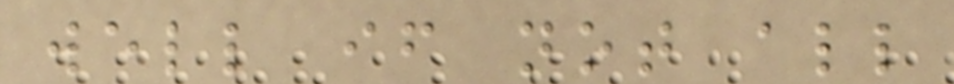well if not all
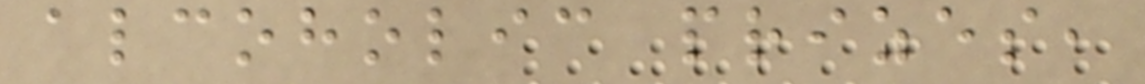alcoholic prizes,
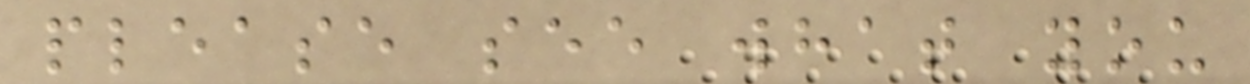please see what you
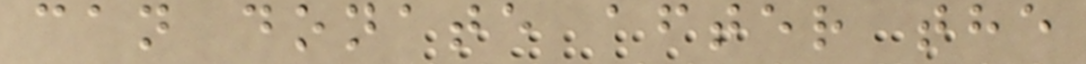can donate after the
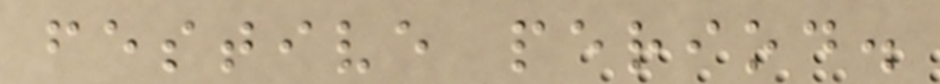festive period.
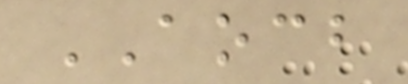AOCB
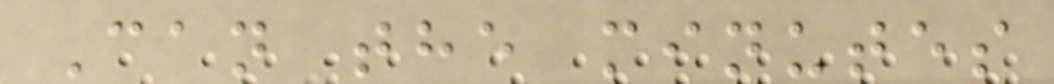Can the minutes
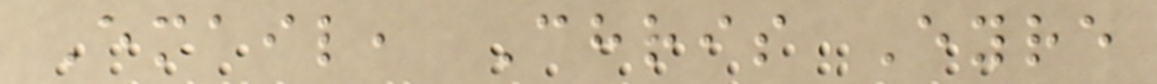Email, Chris Eyre
